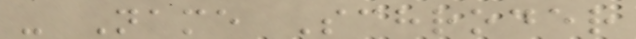- Name Schroder
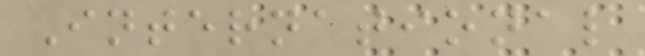International
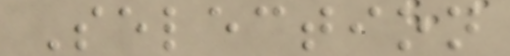Selection
